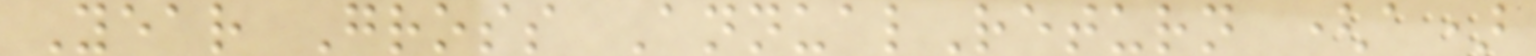Year Gross AnnualReturn (a)
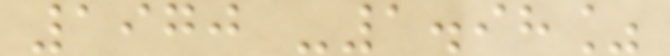1970 -1.98%
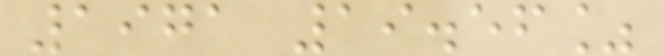1971 19.56%
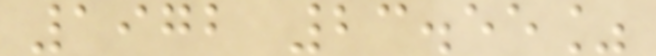1972 23.55%
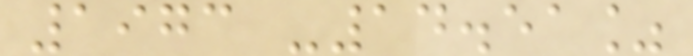1973 -14.51%
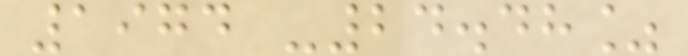1974 -24.48%
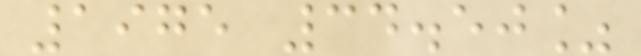1975 34.50%
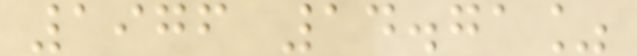1976 14.71%
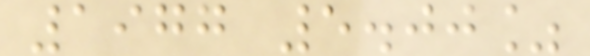1977 5.00%
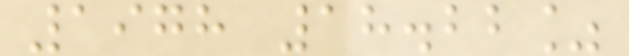1978 18.22%
